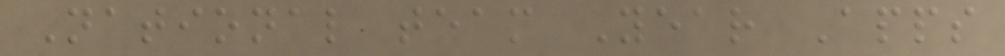National team Year Apps
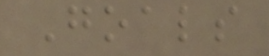Goals
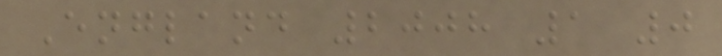England 2008 1 0
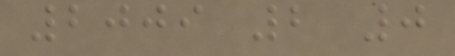2009 2 0
